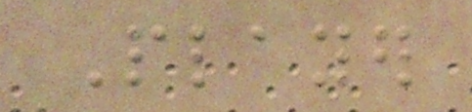Player
